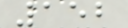152
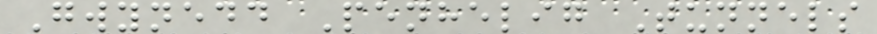Gwynedd Penhelig Tunnels
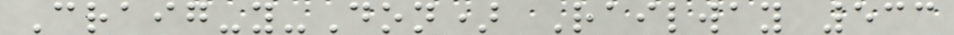Craig-y-Don) Railway 533
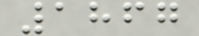1867
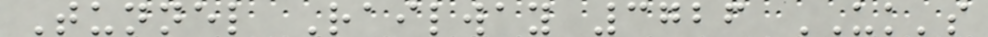Tunnel Railway 3726 UK's
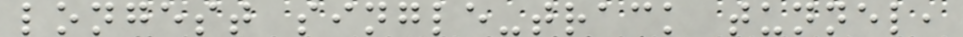longest single-track tunnel,
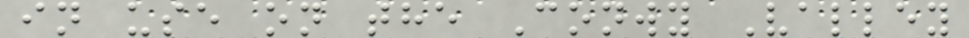in use on the Conwy Valley
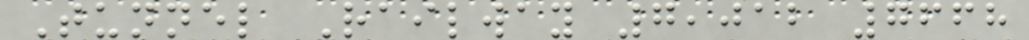Tunnel Railway 7,012 7668
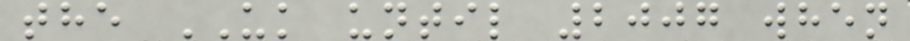the UK until 2007 when
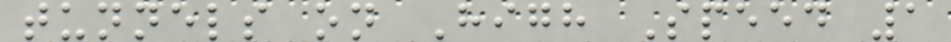tunnels on High Speed 1
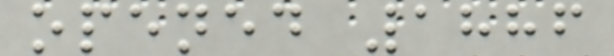opened 1886
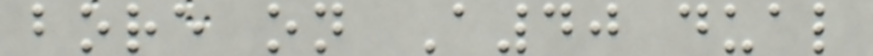bore on A40 dual
